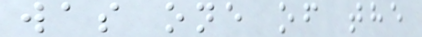was one of the
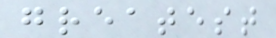greatest
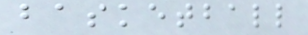basketball
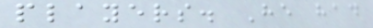players. He had
